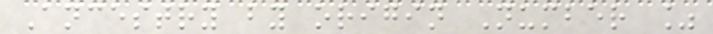Ancestry by origin Number %
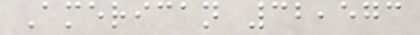American 32,573
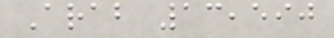Arab 13,590
